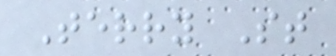Terry St
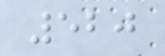520
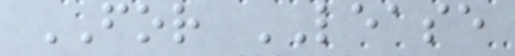FOR LEASE
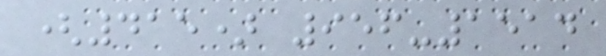(415) 956-1514
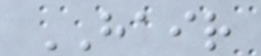HAIR
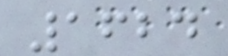1624
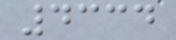4334
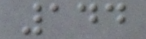144
